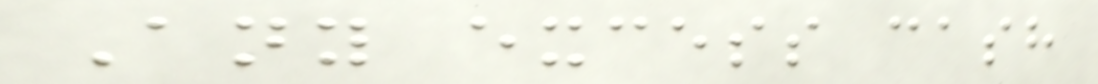Any excess cash
